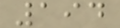194
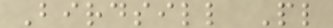Birdsill Pl
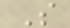S
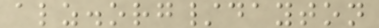alz.org/dayton
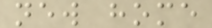new home
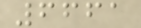6661
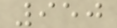950
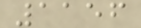1156
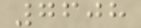7608
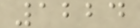1224
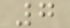7
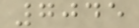7045
